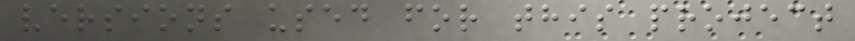versions used for this project
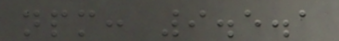npm: 9.5.1
